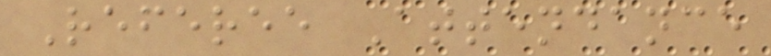Referee Attendance
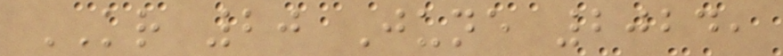KR 20 June 2024,
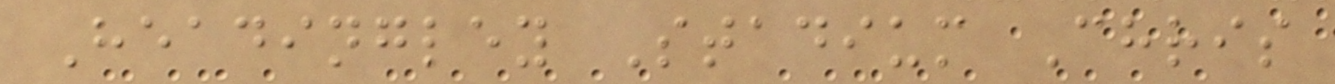Headingley Stadium Chris
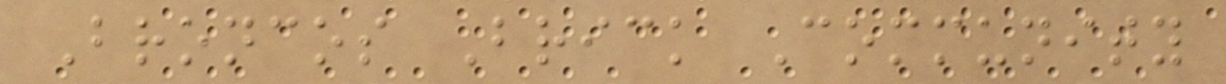Broncos Brick Community
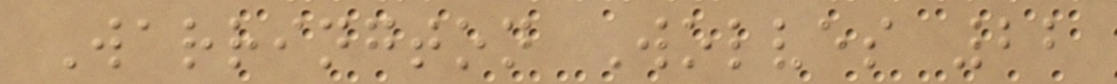Warrington Wolves 22
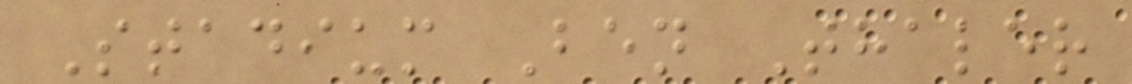Stadium Ben Thaler
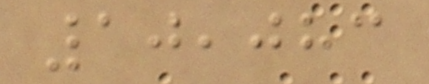10,083
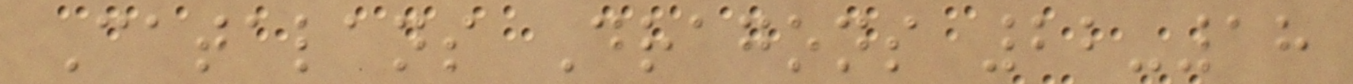Catalans Dragons 22-18
